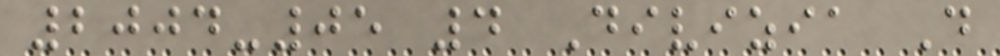2004-05 4 Divizia D
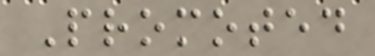Promoted
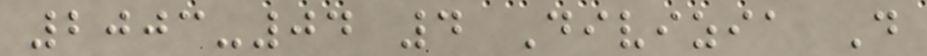2003-04 4 Divizia D
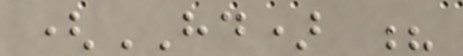(HD) ?
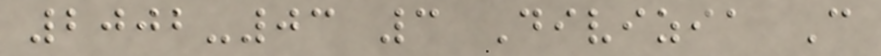2002-03 3 Divizia C
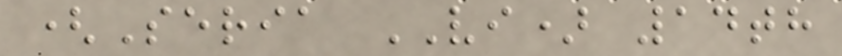(Seria VI) 14th
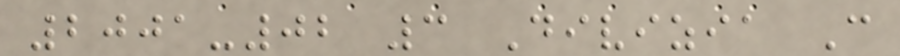2001-02 3 Divizia C
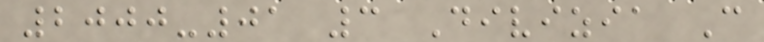2000-01 3 Divizia C
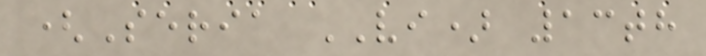(Seria VI) 13th
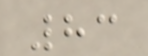83
